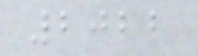2022
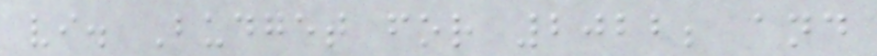vi. Budget for 2022; and
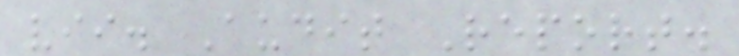vii. Audit Report.
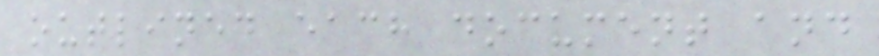outlined each document and
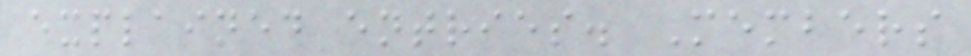explained entries. Members
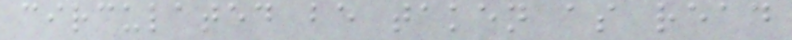circulated be taken as read
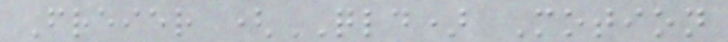Freier (QLD) Motion
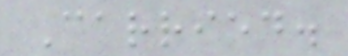Carried.
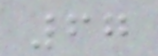67
